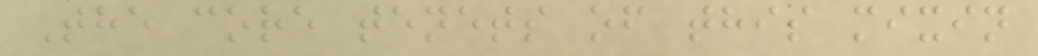The core tenets of this mixin
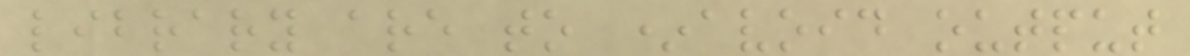library are to *avoid output
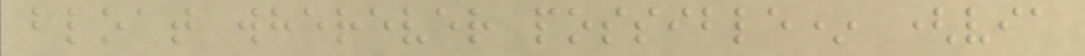bloat wherever possible* (via
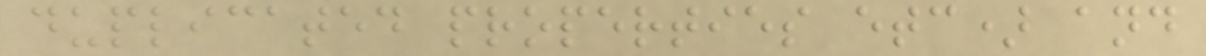duplicated properties etc) and
